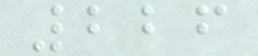226
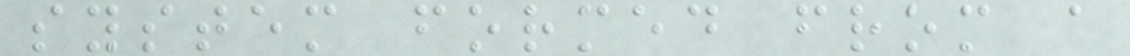system formed from a
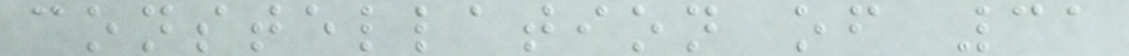constellation of 31
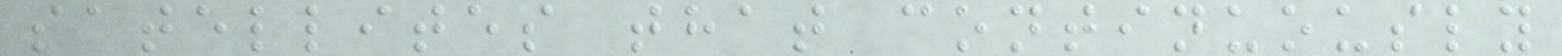satellites that continuously
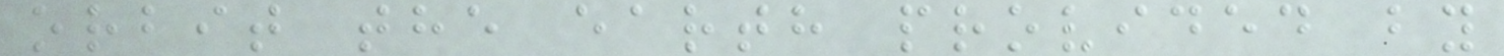orbit the earth provided by
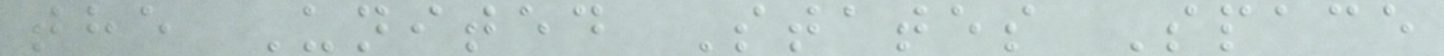the United States Space
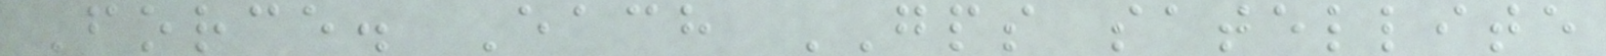Force. Each GPS satellite
